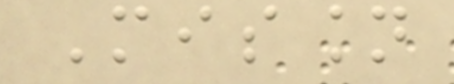Mission
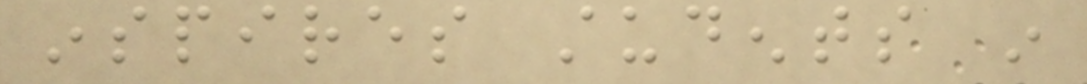inspires students in
